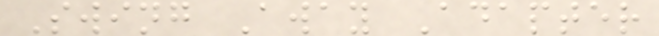Swing Away Adapter
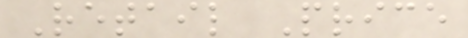Retail Price
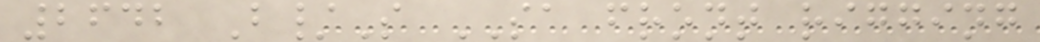2642 B/S SA front rigging
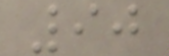90
